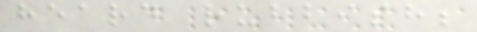heard rubbish;
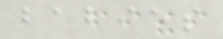babies
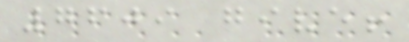7609 give!
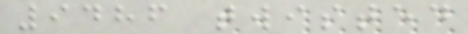9486 twisted
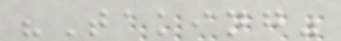"Taking"
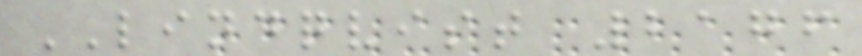LINDQVIST 2176
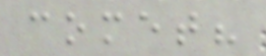comet?
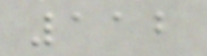112
